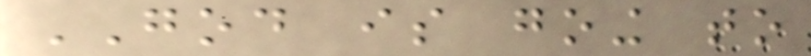GOD is going to
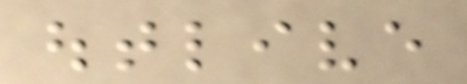outlive
